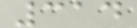314
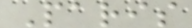Paris
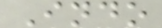Indo
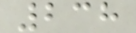238
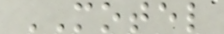MOTEL
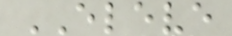ELEVE
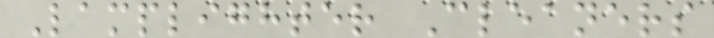Lamplighter Cleaners
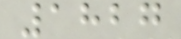1827
